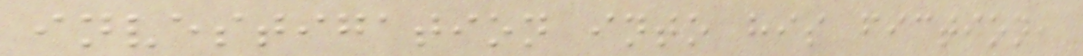investigation into his fiction,
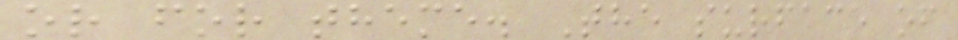or for theme. The surface of
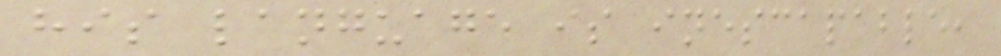his language is inescapable,
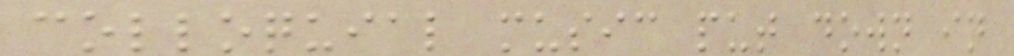colloquial music put down in
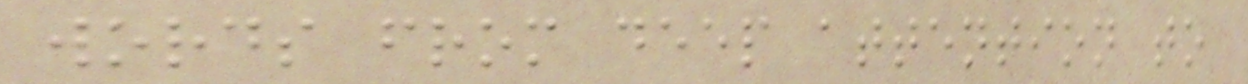words from deep attention to
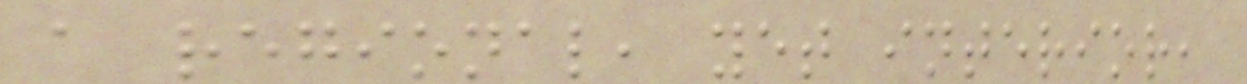a regional, yet interior,
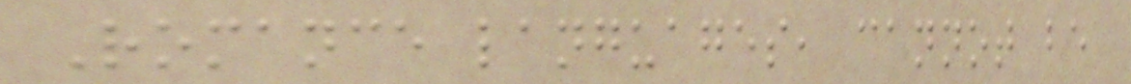Romance languages, cannot be
